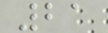21
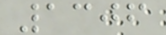1306
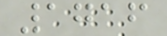1716
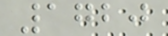1720
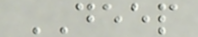DEEP
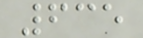635
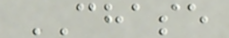CHASE
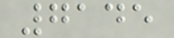7145
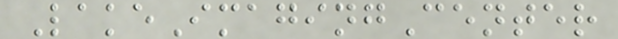LakeImagingCenter
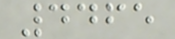4465
